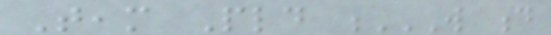Team Pld W D
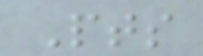Pts
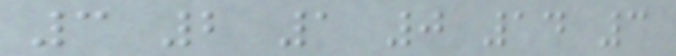3 2 1 0 14 3
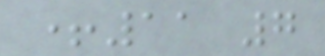+11 7
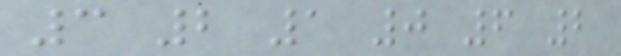3 2 1 0 6 2
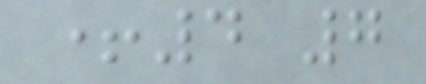+4 7
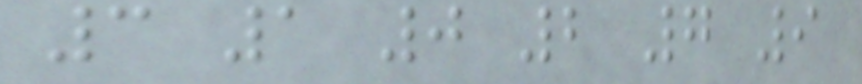3 1 0 2 7 9
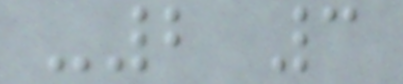-2 3
